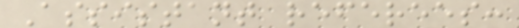Assistant referees:
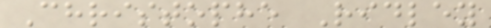Christophe Ridley
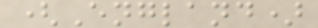(England)
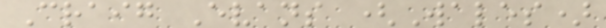Craig Evans (Wales)
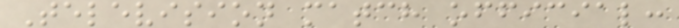Television match official:
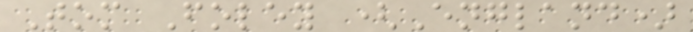Tom Foley (England)
